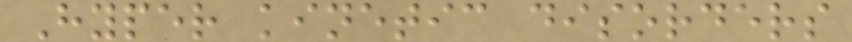Hyper kinetic disorders
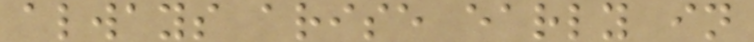always arise early in
